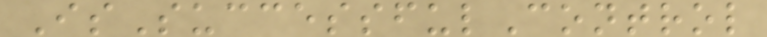IsSuccessfulControl
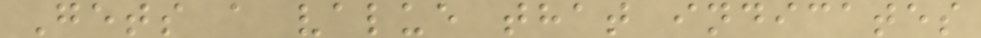Gets a value that indicates
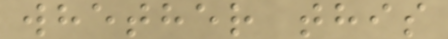whether this
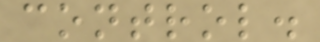control.
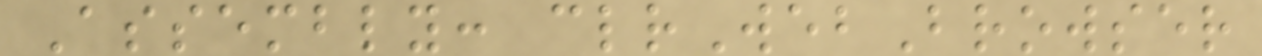Assembly: clrWebBrowser
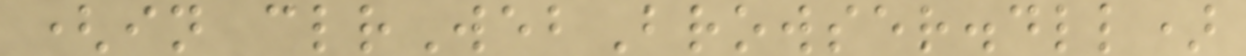(in clrWebBrowser.dll)
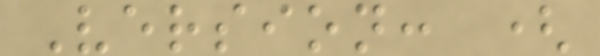Version: (
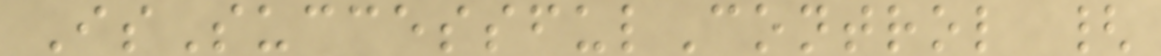IsSuccessfulControl {
